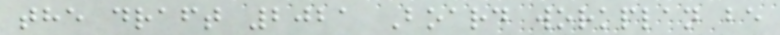the draft 2021 Board workplan be
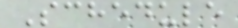Schedule
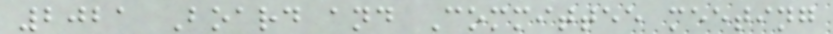2021 Board and Committee meeting
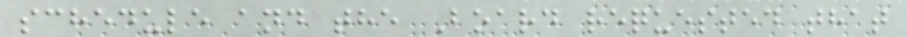schedule and the Board requested that
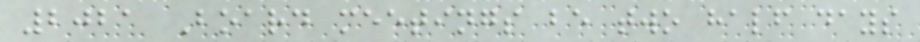2021 Board meetings be two half days
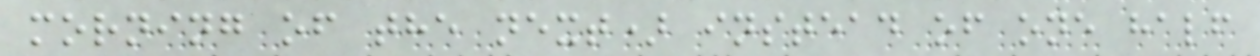morning of the next) instead of one half
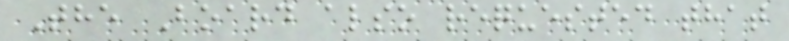The Board also requested that
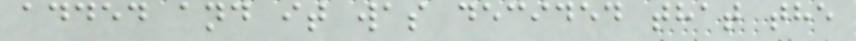added and it was decided that the
